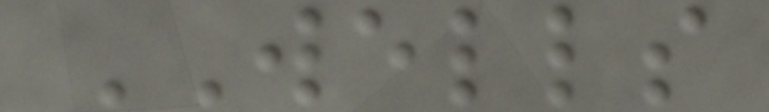WELLS
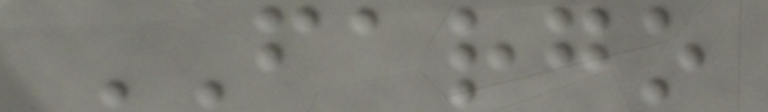FARGO
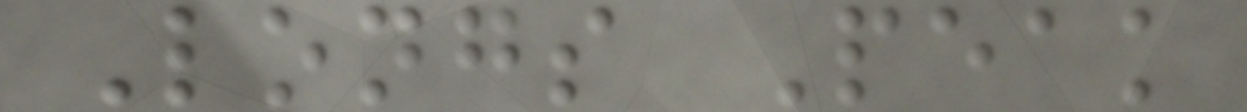Longs Peak
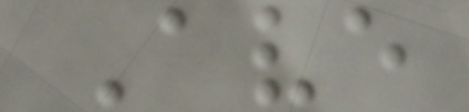Ave
